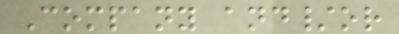Company and/or
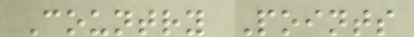Country Points
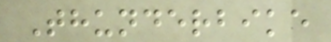Thunderbike
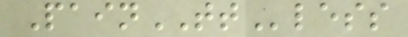PainTTless
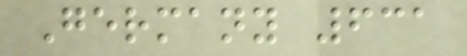Germany 631
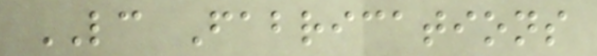LC Fabrications
